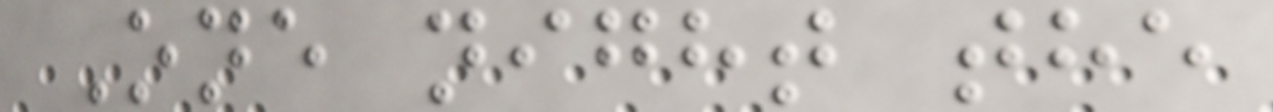One night the
